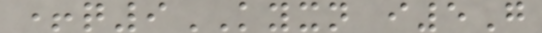+q9KYXN i5G
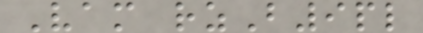Vam rzB9pl
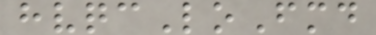hvqcLoFmd
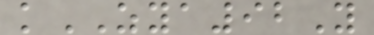kZYA92Y
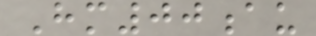Hm00au
